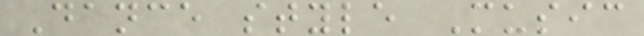Dance style Music
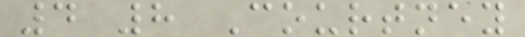4 8 Courtney
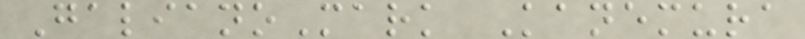GalianoMark Kanemura
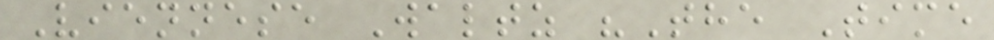Viennese Waltz "The Time
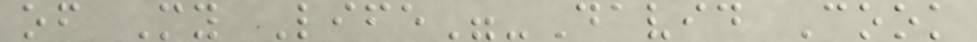of My Life"-David Cook
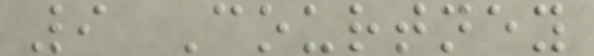9 Courtney
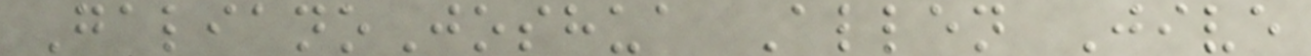GalianoJoshua Allen Jive
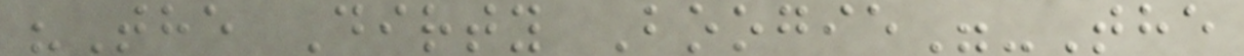"The Dirty Boogie"-The
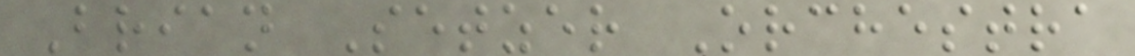Brian Setzer Orchestra
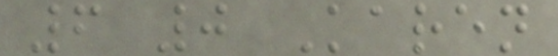6 0 Karen
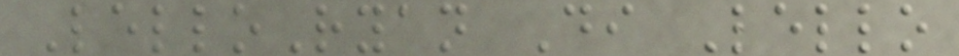LelloRyan Di Lello
